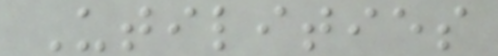Utilities
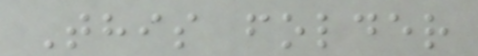This folder
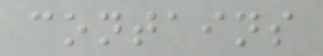contains
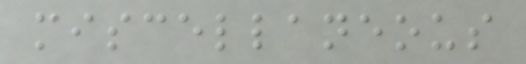miscellaneous
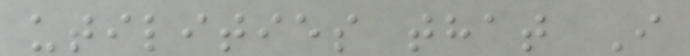utilities that I
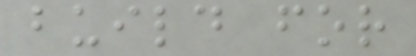build for
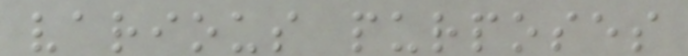various purposes
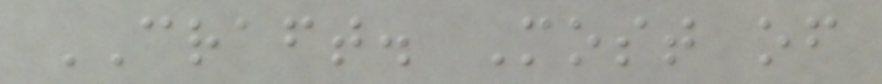CRAFT. Most of
